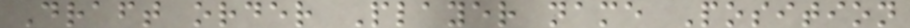Draft order Player name Position
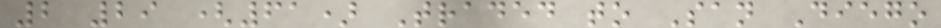2 29 (61) Traded to San Diego
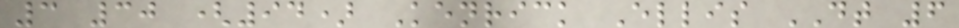3 30 (94) Kenrick Ellis DT 6
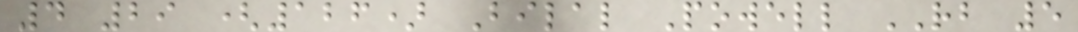4 29 (126) Bilal Powell RB 5
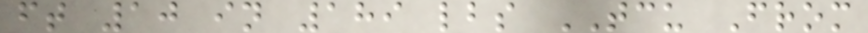ft 10 in 189 lbs TCU From
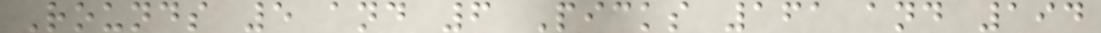Rounds 5 and 6 Picks 161 and 194
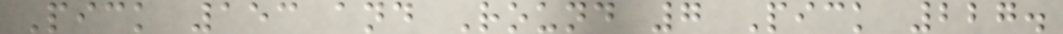Pick 153 and Round 7 Pick 227.
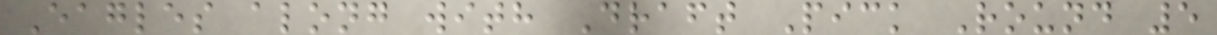Eagles along with Draft Pick Round 5
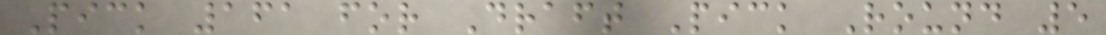Pick 161 for Draft Pick Round 5
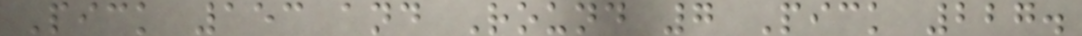Pick 153 and Round 7 Pick 227.
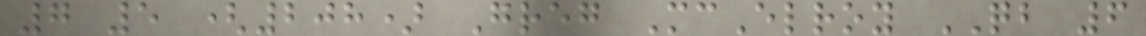7 5 (208) Greg McElroy QB 6
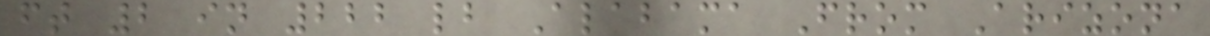ft 2 in 222 lb Alabama From Arizona
